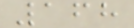168
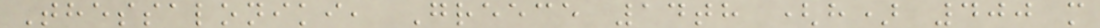Thessaloniki, Greece 14th (h) 400 m
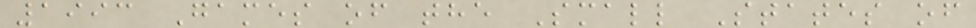1993 Games of the Small States of
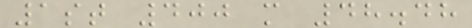1st 400 m 48.48
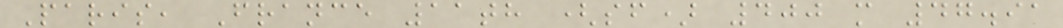Paris, France 11th (sf) 400 m 47.91
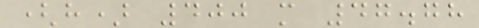(h) 400 m 47.78
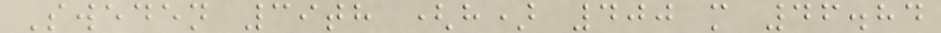Sweden 39th (h) 400 m 46.84
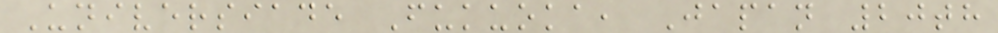Universiade Fukuoka, Japan 20th
